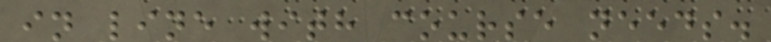in line with course needs.
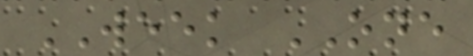WEEK ONE
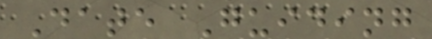Date Guiding
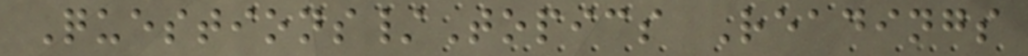Questions/Topics Readings
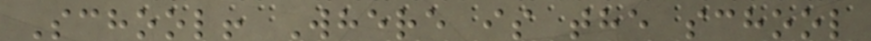School! Where is the school
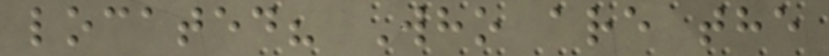located? Who are the
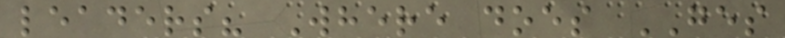leaders? Where does GES
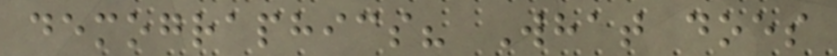demographics? What does
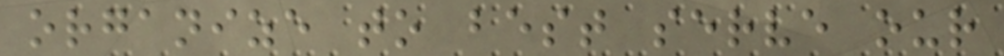organize to best serve our
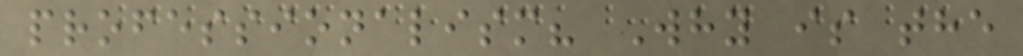professionalism? Why is the
